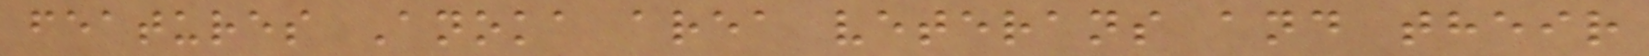features Anoka area veterans and their
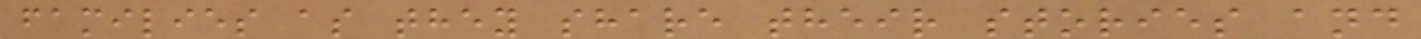families as they share their stories and
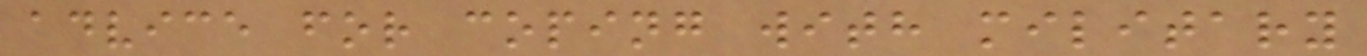advice for coping with military
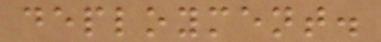deployment.
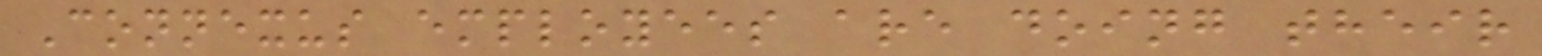Connexus employees are doing their
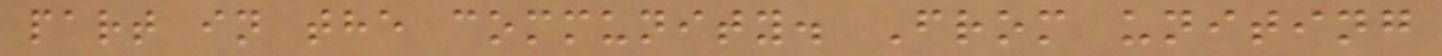part in the community. From uniting
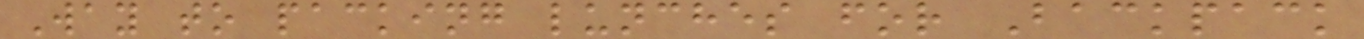Way to packing lunches for Backpack
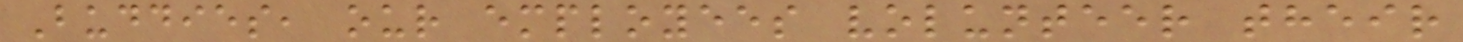Buddies, our employees volunteer their
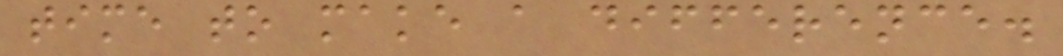time to make a difference.
